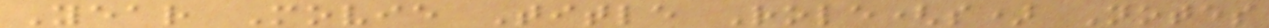Year Movie Title Role(s) Notes
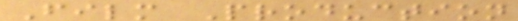Film Production
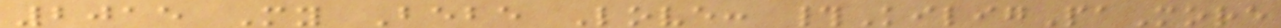2015 My Bebe Love: #KiligPaMore
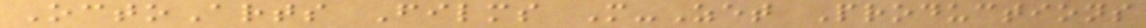OctoArts Films M-Zet Productions
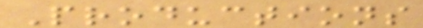Productions
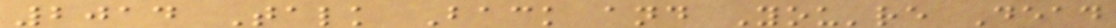2014 Talk Back and You're Dead
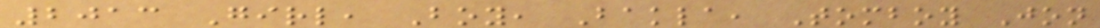2013 Girl, Boy, Bakla, Tomboy Jon
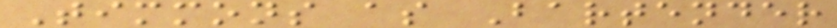Timmons as Bartender
